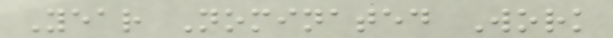Year Nominated Work
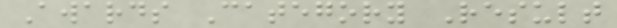Awards Category Result
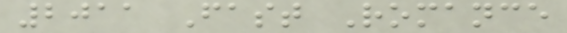2011 Fast Romance
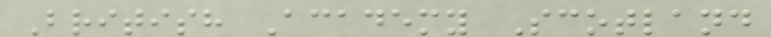British Academy Scotland
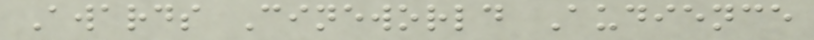Awards Cineworld Audience
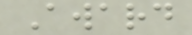Award
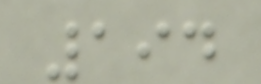194
